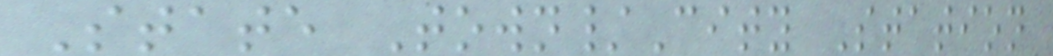State Town/City Station
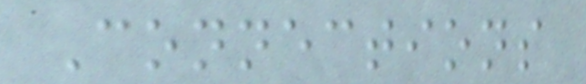Connections
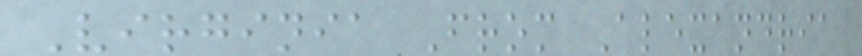Virginia From Alexandria
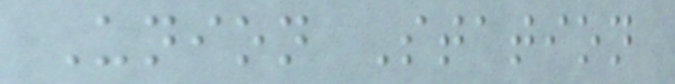Union Station
